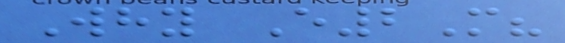Why E2M?
